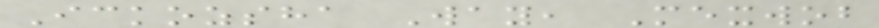Ickozsha Way, Mexwob
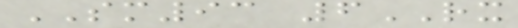SM93 6RX
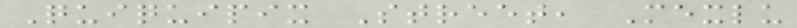Quiquipix Street, Mexlu
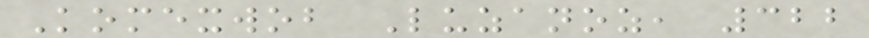Komexwob Luzanoz, 322
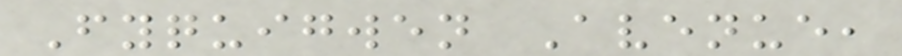Fyquigwen Avenue,
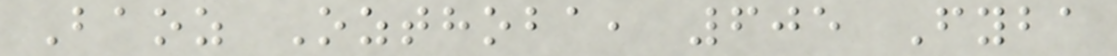Baoz Ozthoba, 605 Fyba
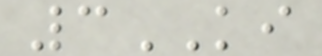3KI
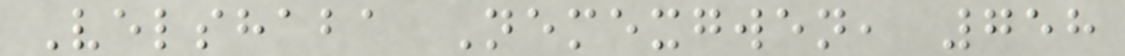Velshaba Nemexgwen, 758
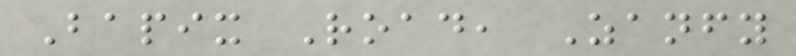Bapix Road, Zanfy
